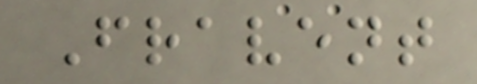Fravent
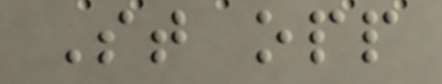St opp
